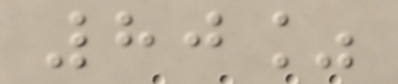80%
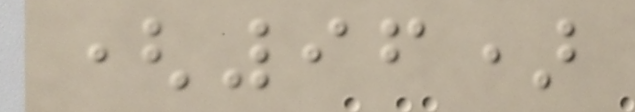(96)
